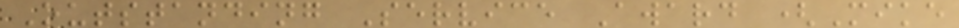Outstanding Service Award (Mike
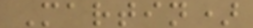Martin)
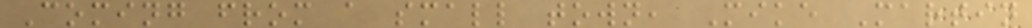Coming from a small town, Mike Martin
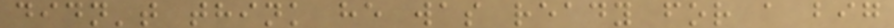didn't think he was ready for a big
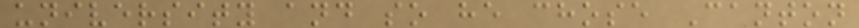university and so he chose Canton
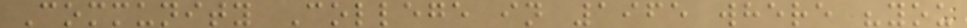Community College in 1965 where "you
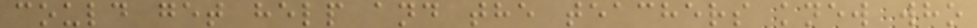could get help and the teachers knew who
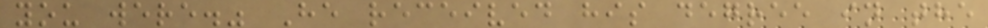you were." He received his degree in the
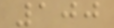100
